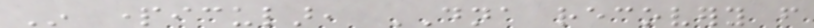In particular, DNA recovery from
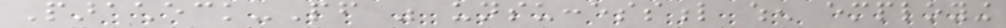Paracheck-Pf was unsuccessful when employing
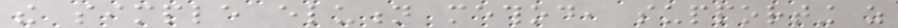the simple elution method, supporting as
